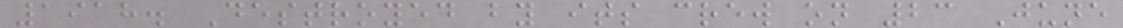1918. Destroyed by its crew on 23 June
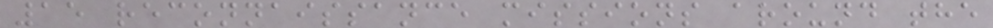15 reconnaissance missions around the
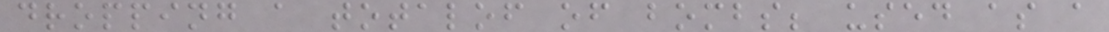dropping a totalof of bombs; used as a
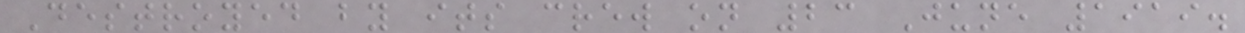Destroyed by its crew on 23 June 1919.
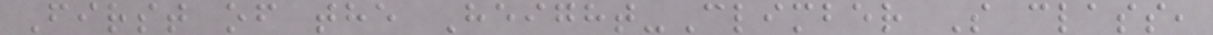First of the Height-Climber S class,
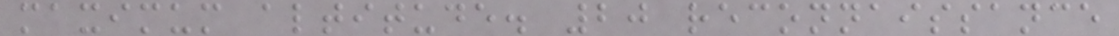maximum altitude. 20 reconnaissance
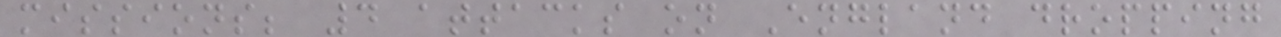missions; 4 attacks on England dropping
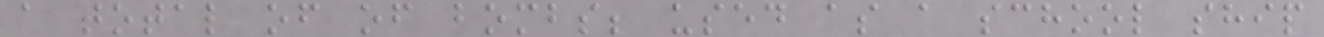a total of of bombs; used as a school ship
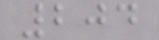204
